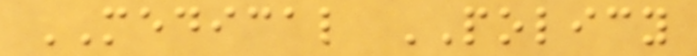MEDICAL POLICY
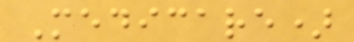Medicare)
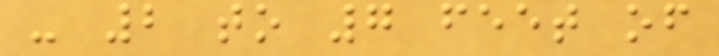- 2 to 7 feet of
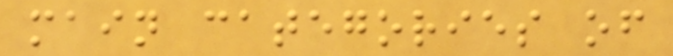main categories of
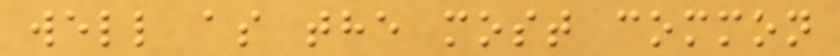well as the most common
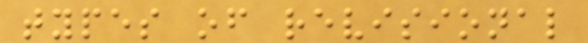types of revisional
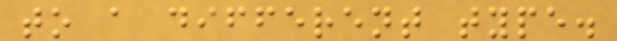to a different type.
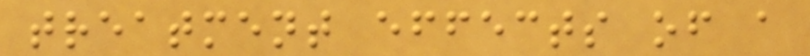treatment effects of a
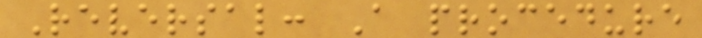Reversal: A procedure
